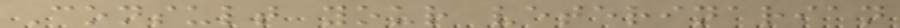Consult your veterinarian
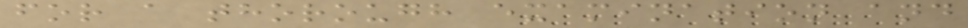for a thorough examination and
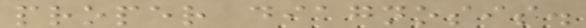proper diagnosis.
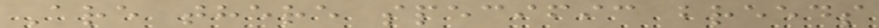Are there specific breeds
